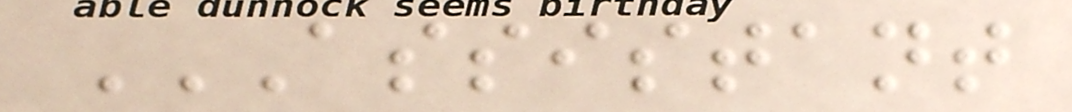ASSISTANT
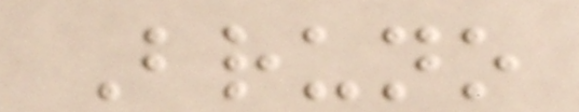Bruno
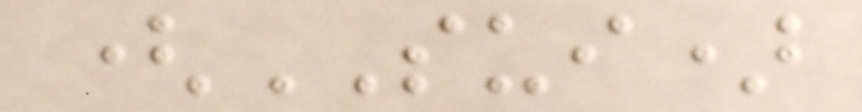(SUI)
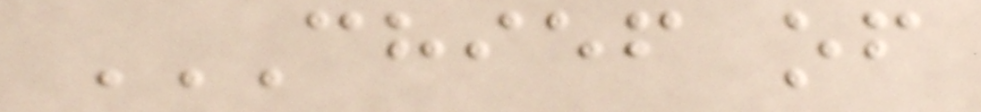CHIEF OF
